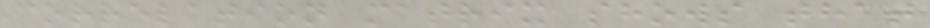correlation matrix shows that
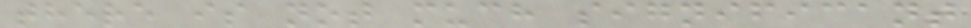there is not much significant
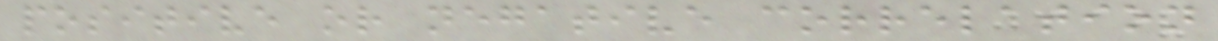positive or negative correlation
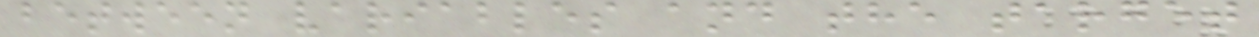between variables and the target
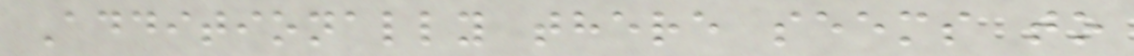Additionally there seems to
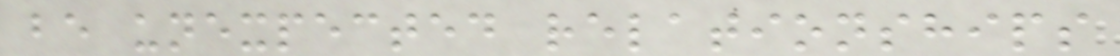be unexpected relationships
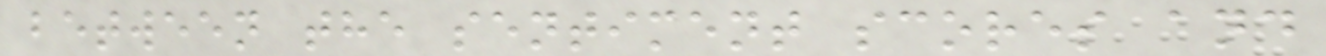between the sentiment scores and
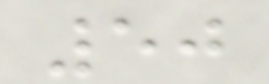50
